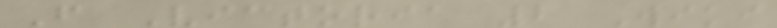From Victoria 2 Wiki
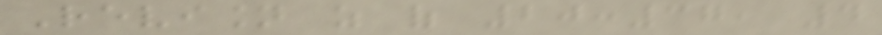Revision as of 20:37, 4
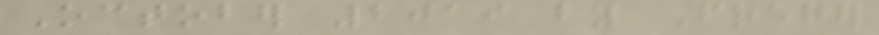October 2019 by Freger
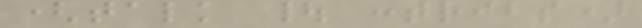(talk | contribs)
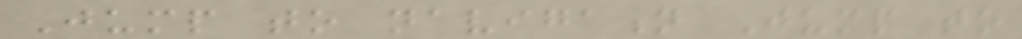Jump to navigation Jump to
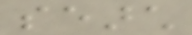search
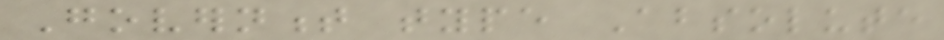Government type Absolute
